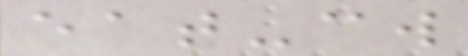eat-cw
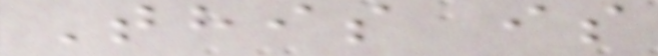This is
